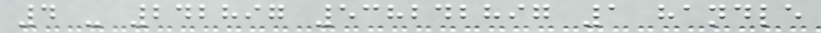4 - 242897 538242897 1 handle
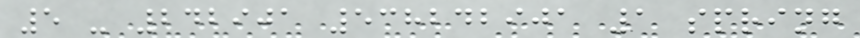5 - 242901 538242901 1 spring
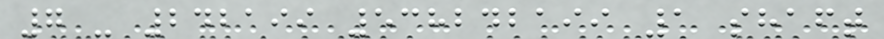7 - 242199 538242199 1 shaft
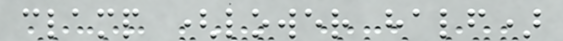clamp (lower half)
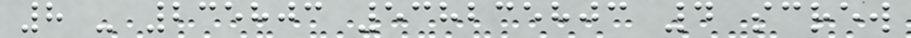8 - 235803 538235803 4 screw
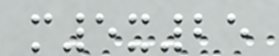m5x25
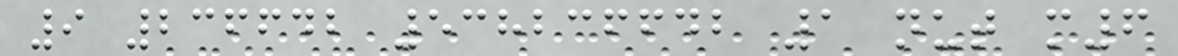9 236642 538236642 1 nut m6
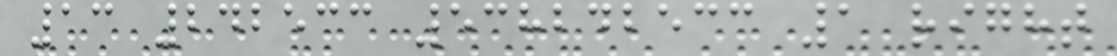13 242533 538242533 1 right
